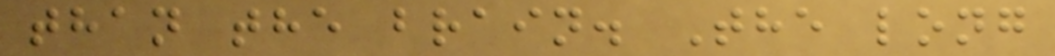than the brain. The long
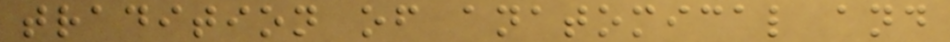tradition of anatomical and
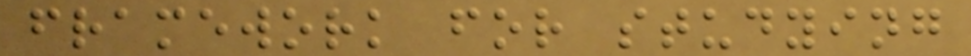framework for studying
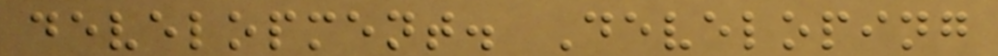development. Developing
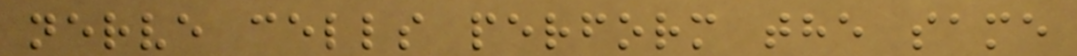nerve cells perform the same
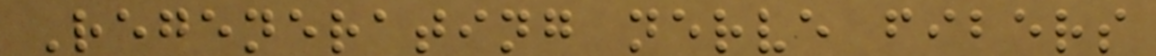Regenerating nerve fibers
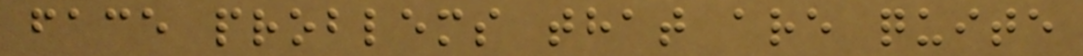face problems that are quite
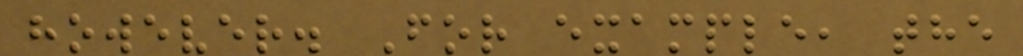however. For example, the
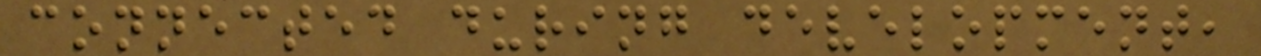connected during development,
